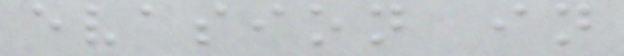evasion in
